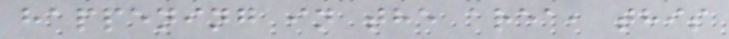happening in the area, this
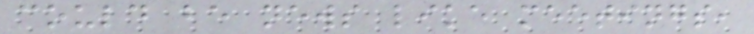could be news like meetings,
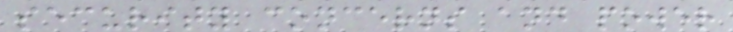security concerns and power
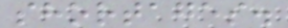shortages.
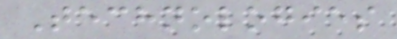Technologies
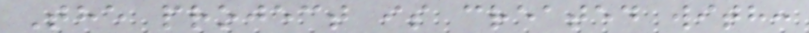The project is created with:
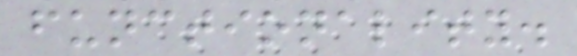functionality.
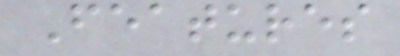Features
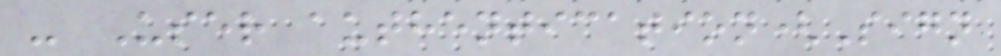- User authentication(Sign
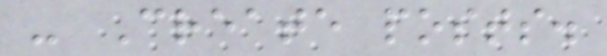- Create posts.
